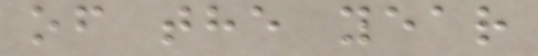of the year
